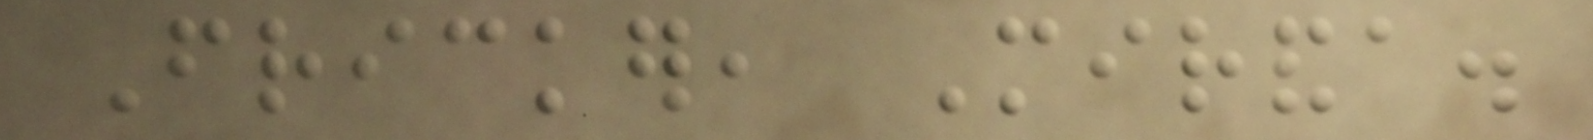Fricker, Miranda.
